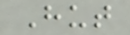Hut
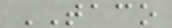TACO
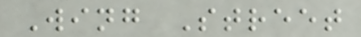Wing Street
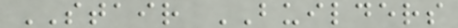STAIR BUILDERS
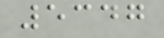5347
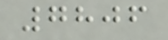7806
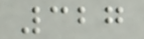327
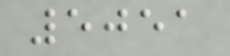5051
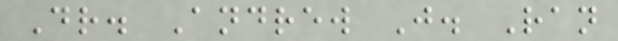Dr. Andrew J. Ran
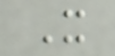X
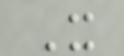X
